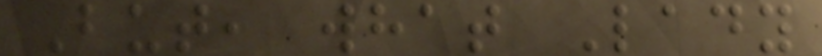But, what Lady
